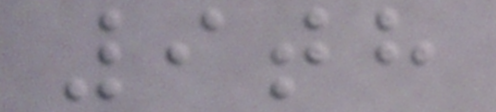9th
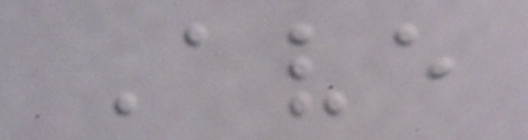Ave
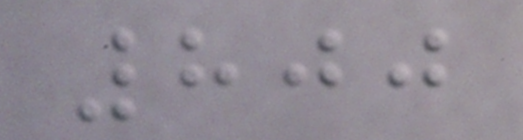800
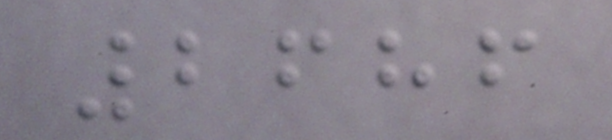2686
